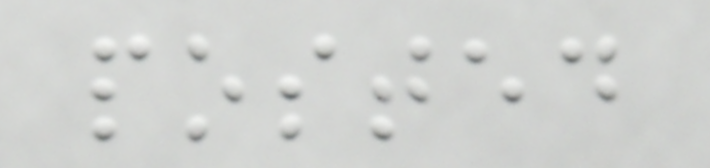posted
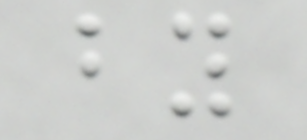by
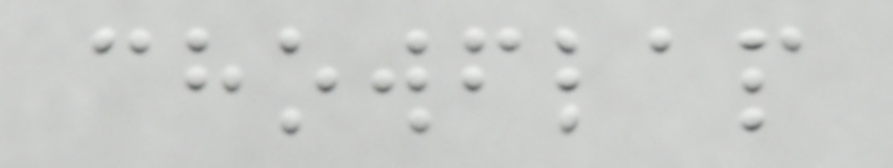chowflap
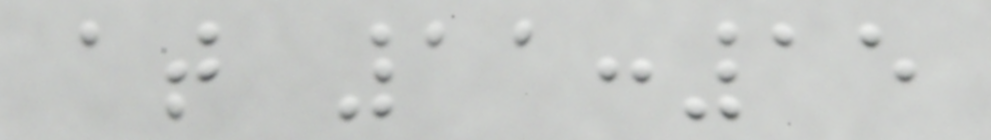at 11:15
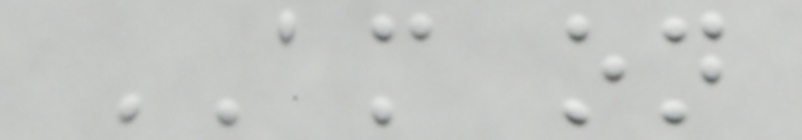AM on
